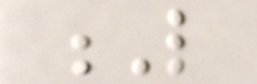L
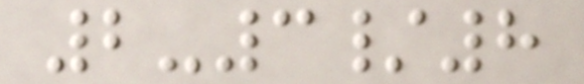2-3/8
